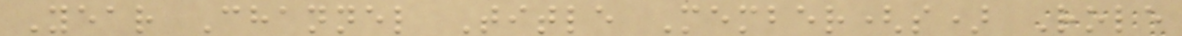Year Channel Title Member(s) Role
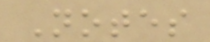Notes
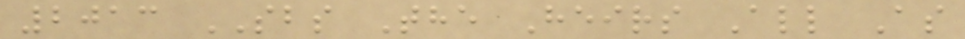2013 SBS The Heirs All As
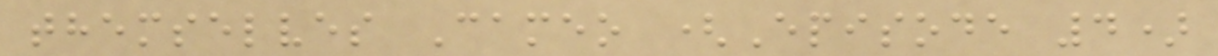themselves Cameo (Episode 4)
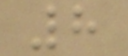8
